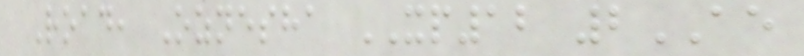Road, Oznesha XP12 2AE
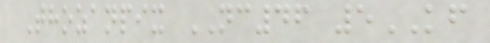Thozanpix NC46 5KF
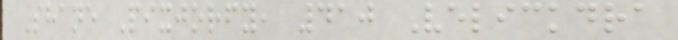Shane Pixjorfy, 410 Velickdra
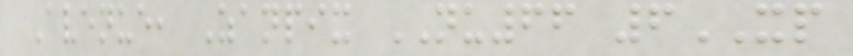Avenue, Zanpix NU66 6XP
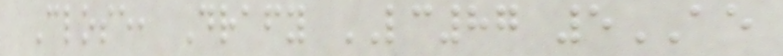Close, Drafy LC87 5AE
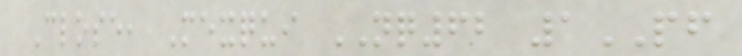Close, Mexqui NQ62 1PF
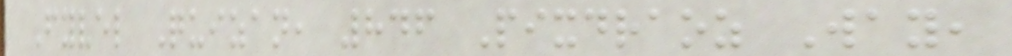Fyvel Quizan, 846 Pixdraoz Way,
